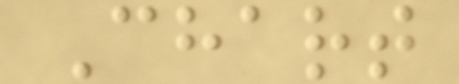Chart
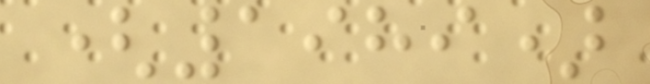(1989)
